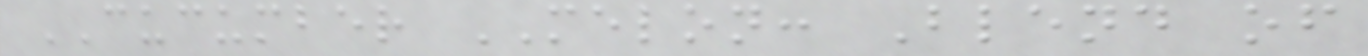CUCUMBER MELON: Blend of
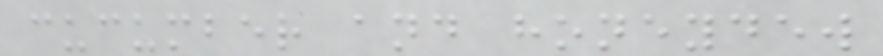cucumber and honeydew
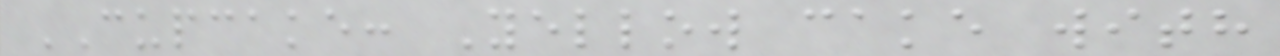CUPCAKE: Yellow cake with
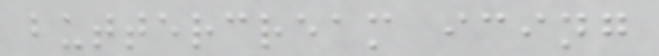buttercream icing
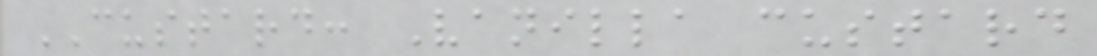CUSTARD: Vanilla custard
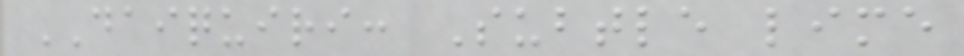DAIQUIRI: Subtle lime
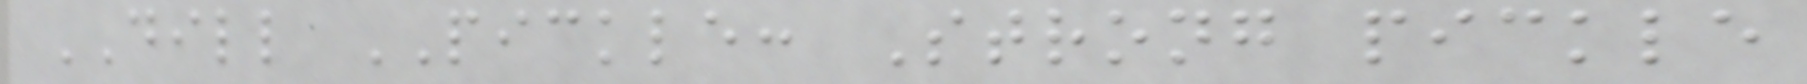DILL PICKLE: Strong pickle
